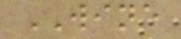WINE
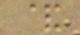&
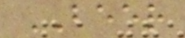BEER
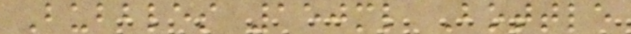Bubbles 150ml Bottle
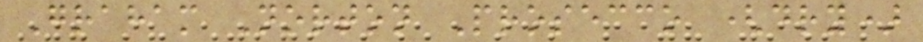Graham Norton Prosecco (dry)
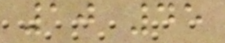10 45
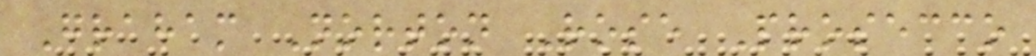Graham Norton Rose Prosecco
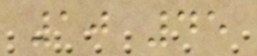10 45
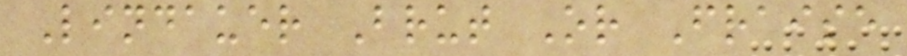Lindauer Brut Or Fraise
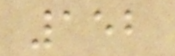152
